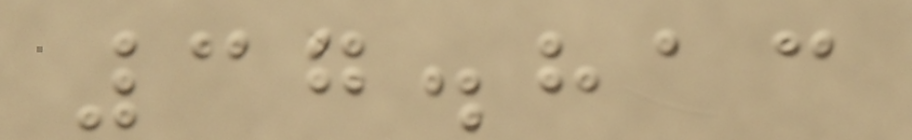37.813
